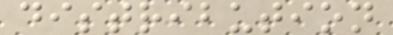distribution
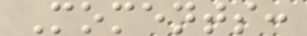Moments:
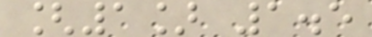[1] 1.5
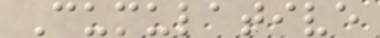Cumulative
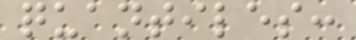quantiles:
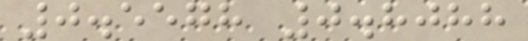0.5578 0.8088
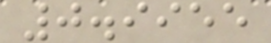0.9955
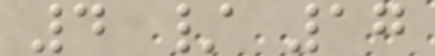4 / 17
